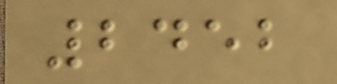2452
